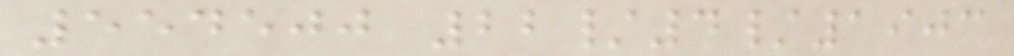554500 22/4/1903
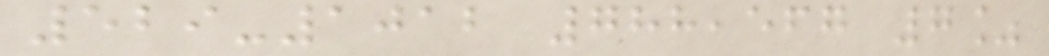529-1012 788,567 7%
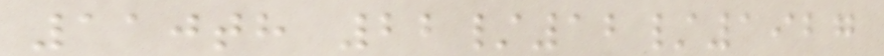110th 22/12/1927
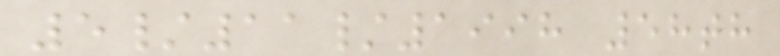5/11/1998 58th
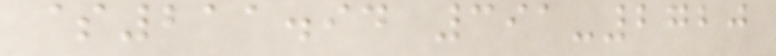$211.94 391-2720
